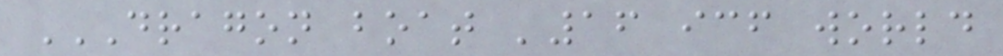DRAGON BOAT '16 ICF WORLD
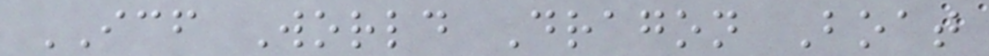ICF World Dragon Boat
